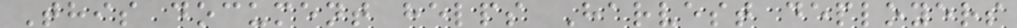This document helps Harvest deployers
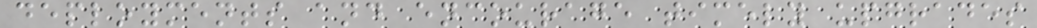deployments and encourage timely upgrades
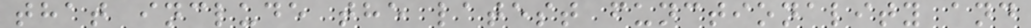that include the latest functionality and
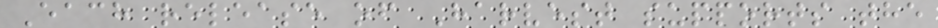Each release of Harvest supports the
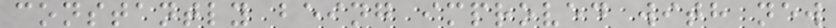constantly being improved with new
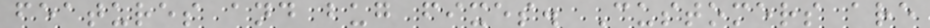features and bug fixes. Customers are
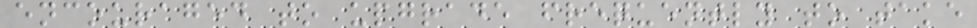encouraged to upgrade frequently to take
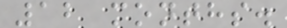12 months.
